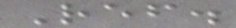Ref.
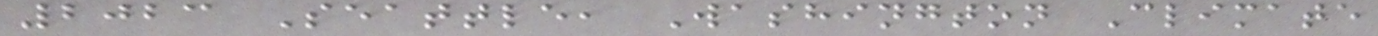2023 Seattle, Washington Climate
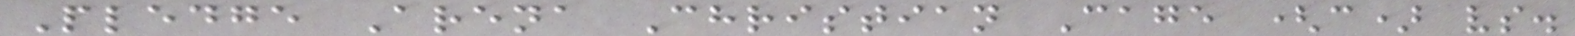Pledge Arena Christian Cage (c) vs.
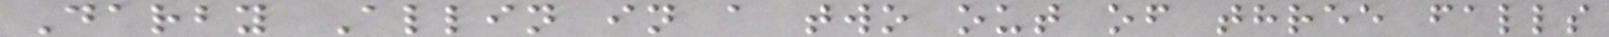Darby Allin in a two out of three falls
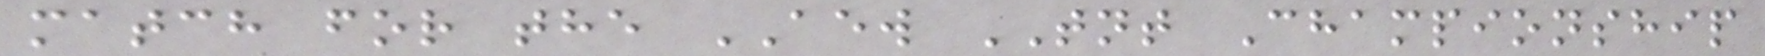match for the AEW TNT Championship
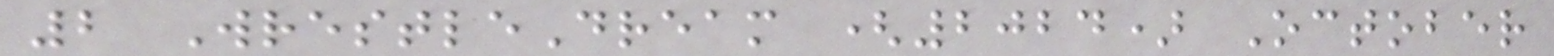2 WrestleDream (2024) October
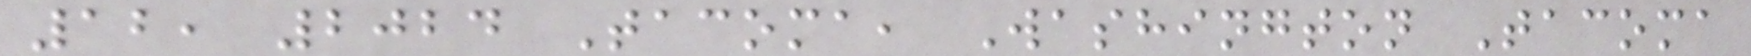12, 2024 Tacoma, Washington Tacoma
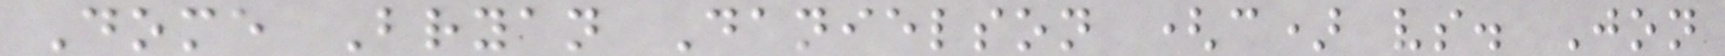Dome Bryan Danielson (c) vs. Jon
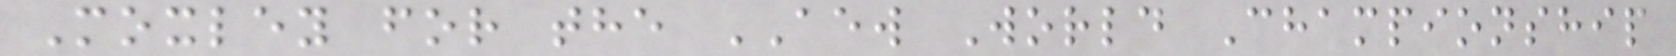Moxley for the AEW World Championship
